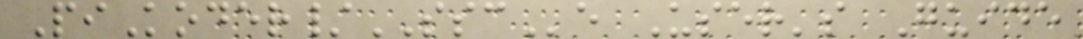PiKoder/SSCe User's Guide
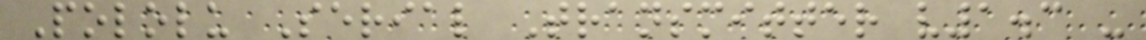Pololu Serial Transmitter v1.3 -
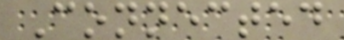Connected
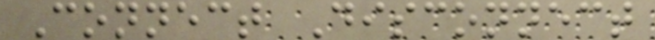Connect Disconnect
